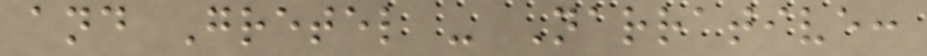and Gretel - Narrative:
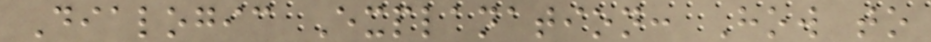Dialogic Explanation: How to
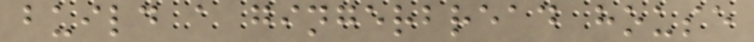build a gingerbread house
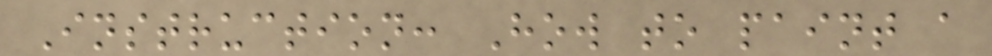Instruction: How to paint a
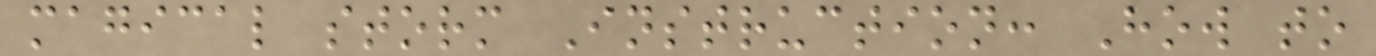magical storm Instruction: How to
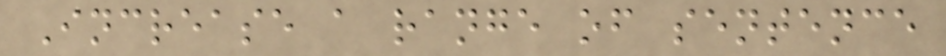Increase a range of sentence
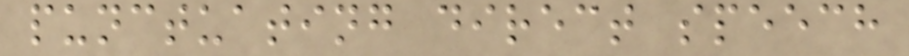punctuating direct speech
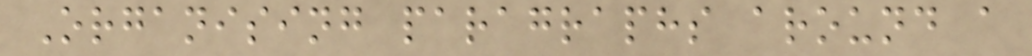Organising paragraphs around a
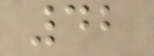42
